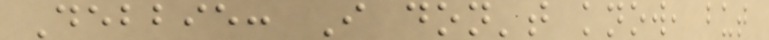Debbie: I don't know, but
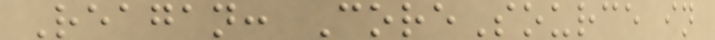Reagan: CoreSource in
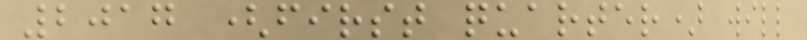2017 (first quarter) will
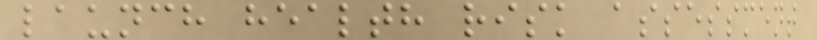launch health risk assessment
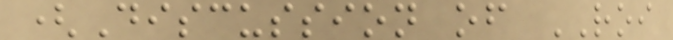(Discussion of ROI
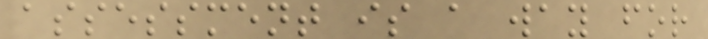assessment is a way for
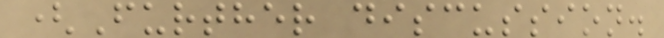(Further discussion.
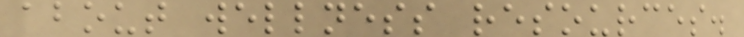about wellness resources.
